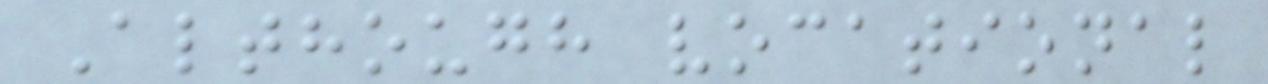Although vocational
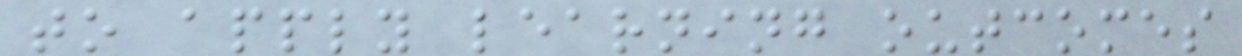to apply learning outcomes
